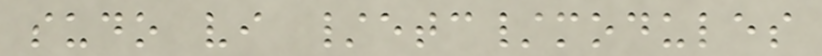sudo vi /etc/modules
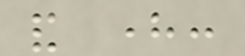and here:
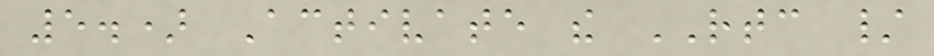5.) Activate the RTC /
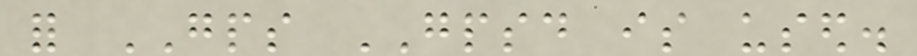for GPS GPSD is used.
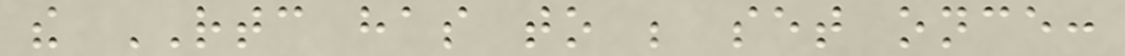the RTC has to be set once:
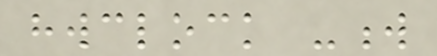hwclock -w
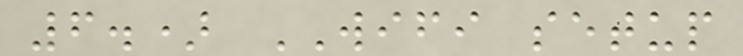6.) WIFI setup
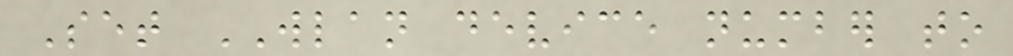Set WLAN device number to
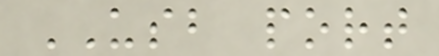USB port
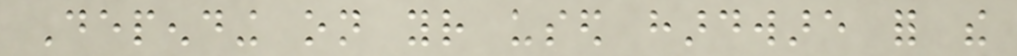Depending on your used hardware for the
